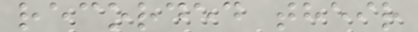recorded their
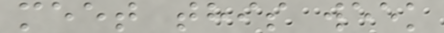meet this week
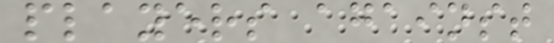players against
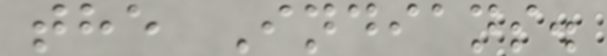the Indians.
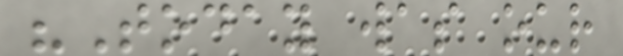"Today was our
